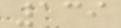139
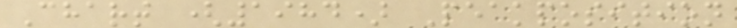Chart (1984) Peakposition
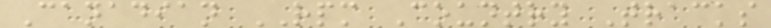Canadian RPM Country Tracks
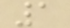1
